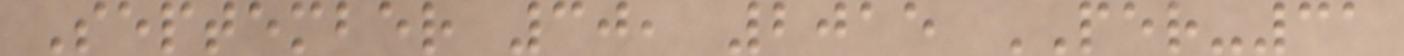September 30, 2015 PER-31
